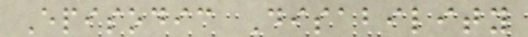Episodic Disability
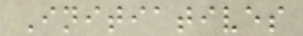Initiatives
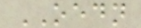OEDN
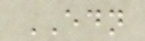EDN
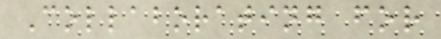Collaborating for
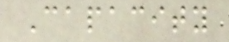Capacity
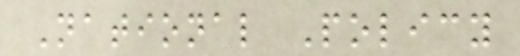National Policy
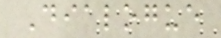Dialogue
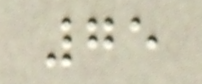75
